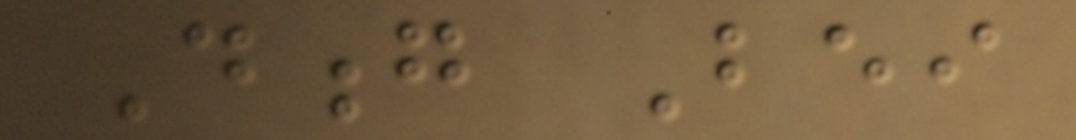Dong Bei
